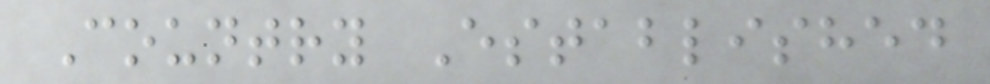Country Established
